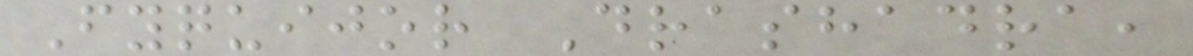Fyquijor Drashadra,
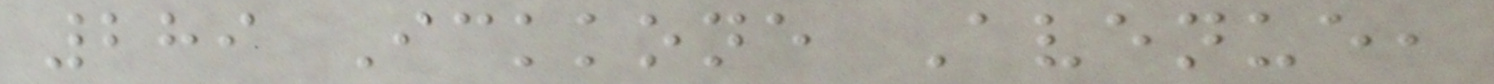289 Ickkone Avenue,
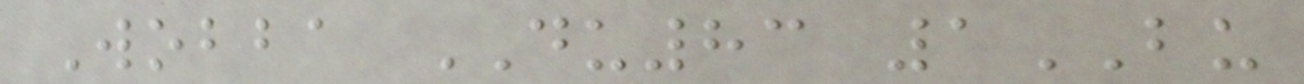Wobba DU83 1BU
